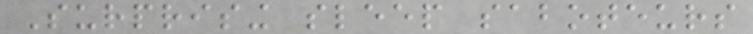Surprising sleep saboteurs
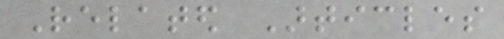Related Articles
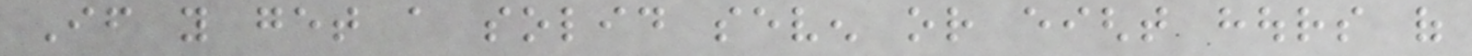If you get a solid seven or eight hours of
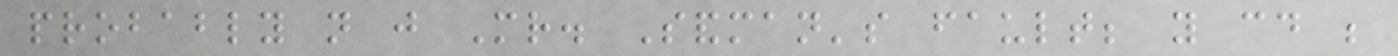probably not just Mr. Sandman's fault; you could be
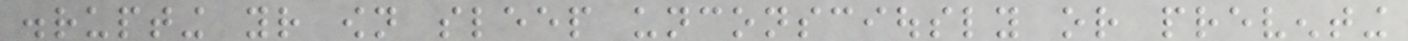disrupting your own sleep unconsciously or preventing
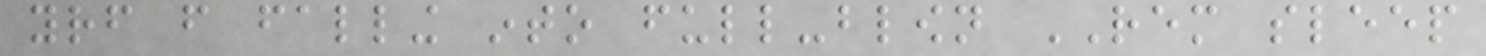yourself from falling into full-blown REM sleep
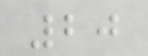20
